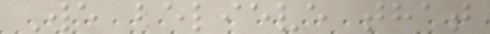We believe that
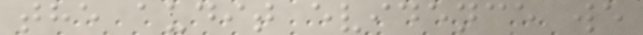the audit evidence we
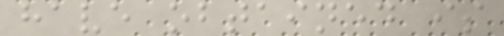have obtained is
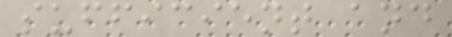sufficient and
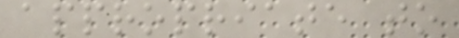appropriate to
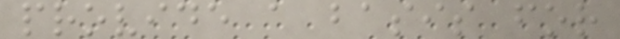provide a basis for
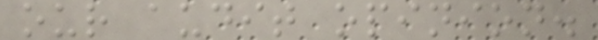our audit opinion.
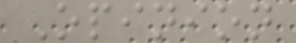Opinion
